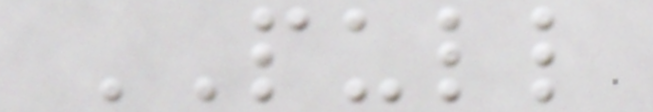PULL
